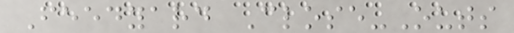Feedyard Close-Outs
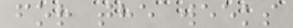for the weeks
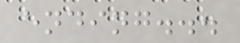ending...
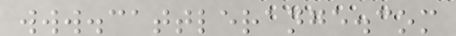www.cattlerange.com
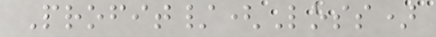Profit/(Loss)
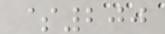$200
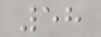58
